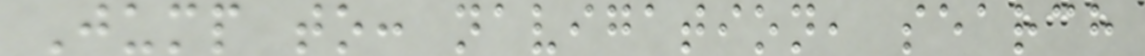Jump to: navigation, search
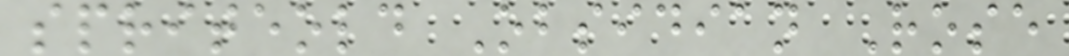spriteold Obsidian Rose
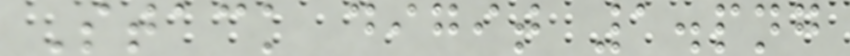Stack digit 1.png
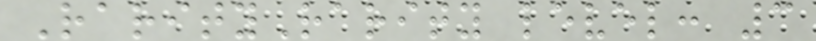RarityRarity level: 3
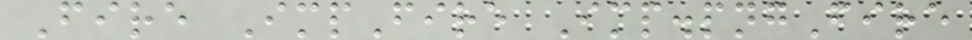Fire ImpFire Imp.pngFire
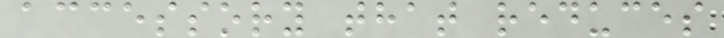accessory that reduces
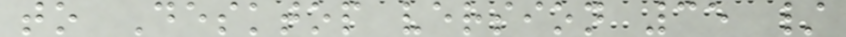to Desktop version 35 /
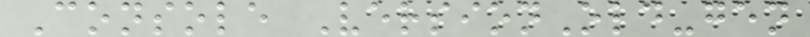Console VersionOld-gen
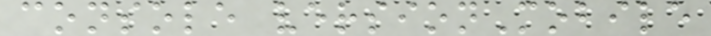console versionMobile
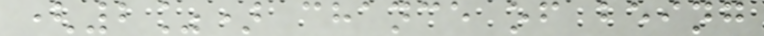(2%) chance of being
